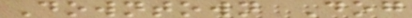Downtown Dog
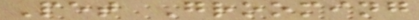Pet Grooming
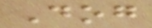Dog
